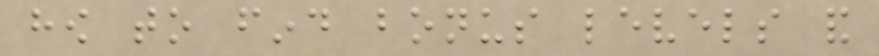how to find bonus levels and
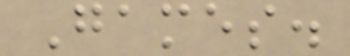Games.
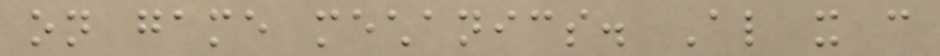on game mechanics. Also it can
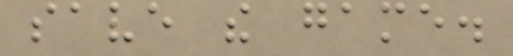save the game.
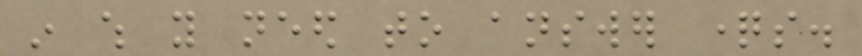in which you need to answer questions.
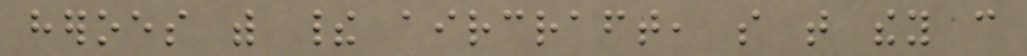heroes with their aircraft, so that they can
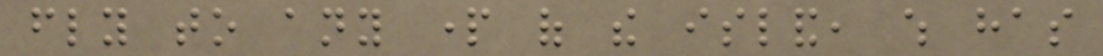fly to any part of the island, which has
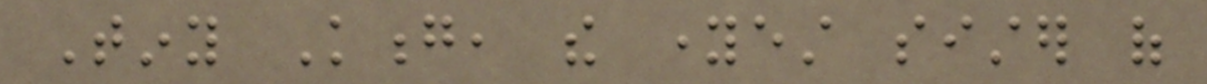Tiny Kong, the youngest sister of
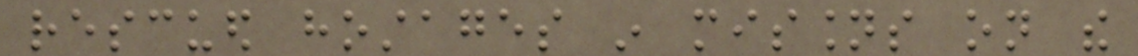rescued hostages in missions on the
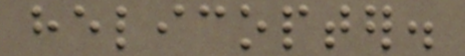helicopter.
